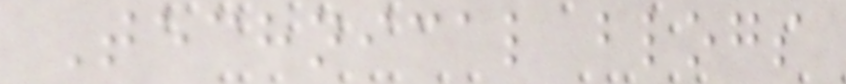Technical blogs
